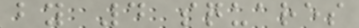by 4 squares
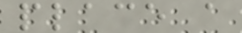place a
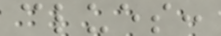clues:
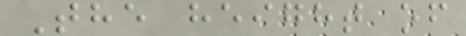The height of
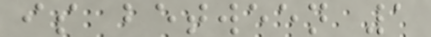is between 1
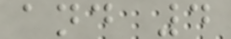and 4
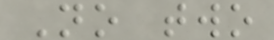No two
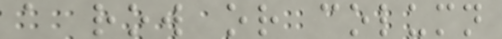a row or column
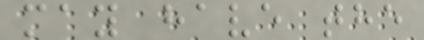may have the
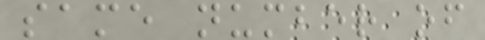same number of
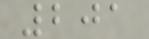201
